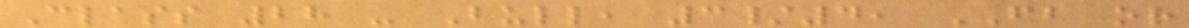Class 28 - Bull, 3/4, FB or
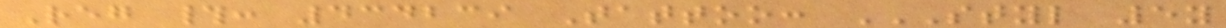Reg #: 434239 Tattoo: STYL 5Y
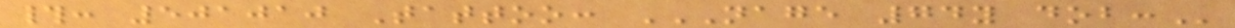#: 501010 Tattoo: NAGE 74Y DOB:
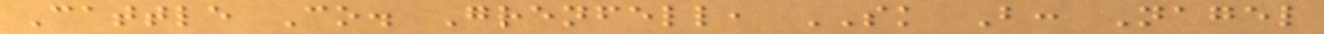Cattle Co. Grenfell, SK B: Nagel
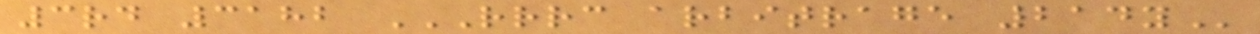3rd 3182 RRRC ARBITRAGE 214Y
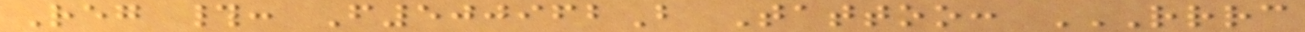Reg #: F500962B Tattoo: RRRC
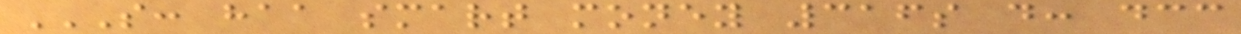S: HAA SMART MONEY 316S D: DCC
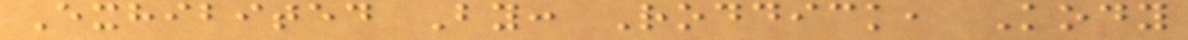Exhibited By: Roddick, Kody
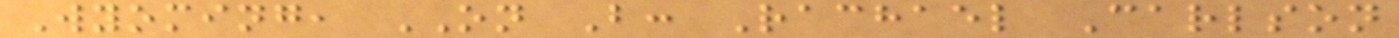Wyoming, ON B: Rachael Carlson
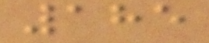185
